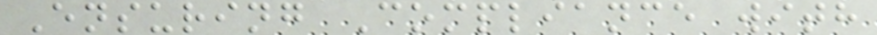Ensuring Compliance with
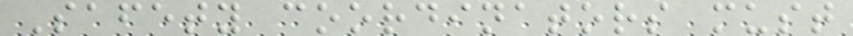Safety coordinators must
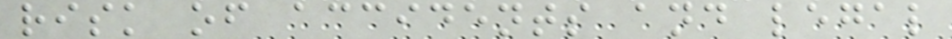risk of accidents and legal
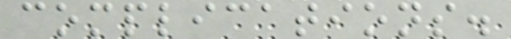complications.
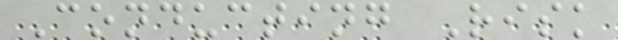Conducting Risk
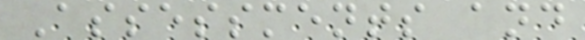Assessments and
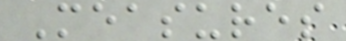Measures
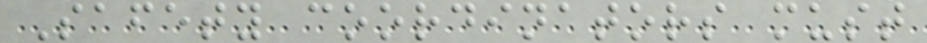Safety coordinators must
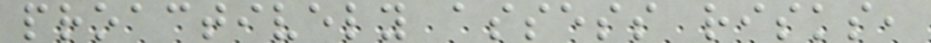proactively assess risks,
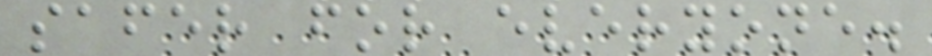safer for everyone.
